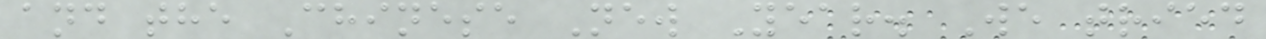and the Chinese New Year. We tried
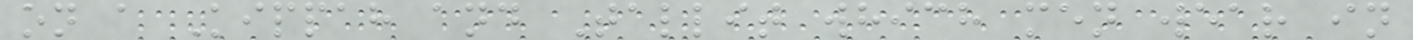on a Kippah and Tallit which men wear in
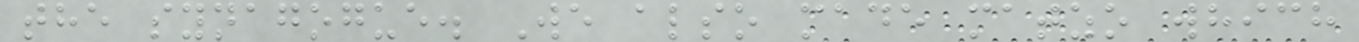the synagogue. We also made matzo which
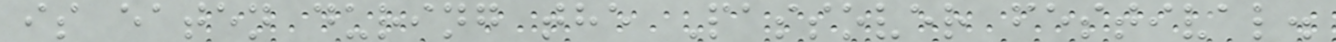is eaten during the Passover festival.
